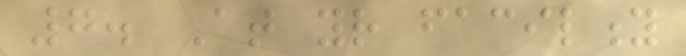7. At your facility
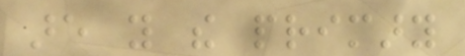are you the primary
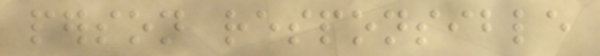person responsible
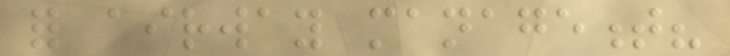for airway management?
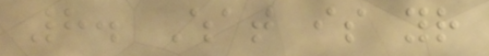8. What is your
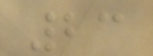23
